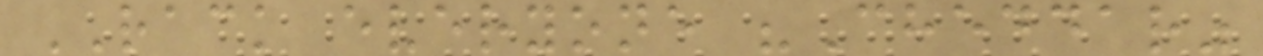RACK everyone "Cheddar"
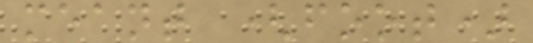meant (foot)
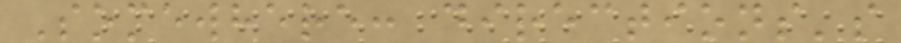Somewhere: directions's
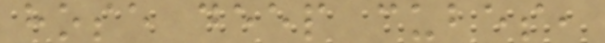hose deep cubes,
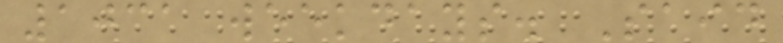1031 weekdays. Said
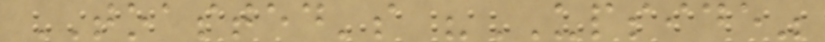TOASTED's "UPSIDE"
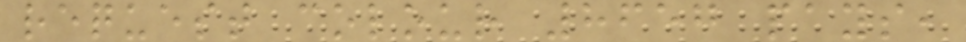request colour 8657 pays,
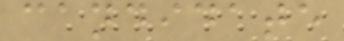candidate
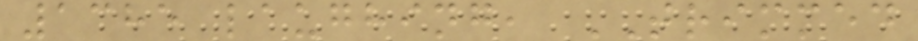1385 laughing, TRIMMED
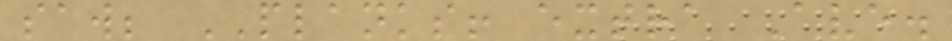saw; PLANKS! extra Ave.
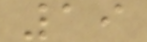19
